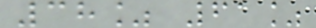38% 61%
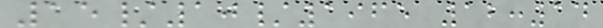15/10/1965 12:14
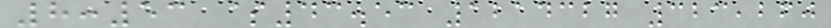8:53 $43.53 1214327 323,260
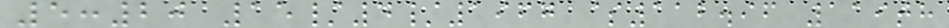5:20 15/4/1967 $112.96 119th
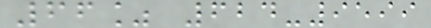66% 624-9599
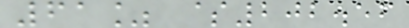61% $202.56
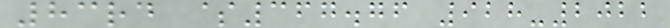83rd $367.76 928-2022
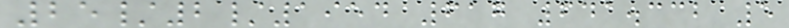25/2/1954 617 641.332 5
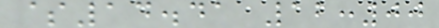$14.41 12:00
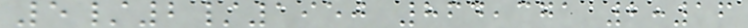5/2/1950 864,371 2:16
